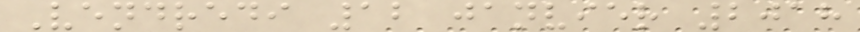Vendredi 12 janvier 2018
